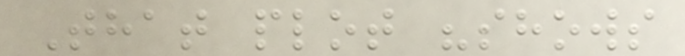That plot "shows
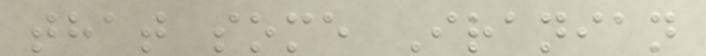that some Iranian
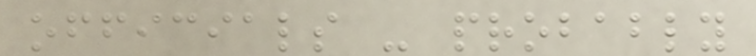officials - probably
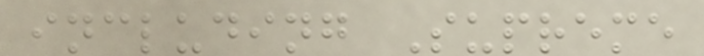including Supreme
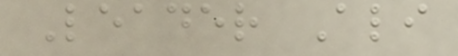Leader Ali
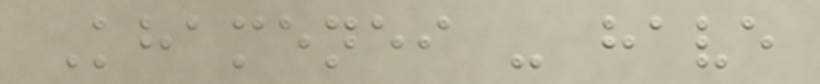Khamenei - have
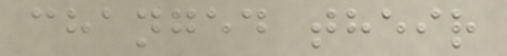changed their
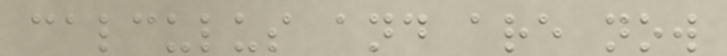calculus and are now
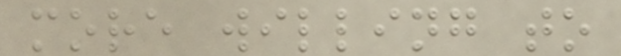more willing to
